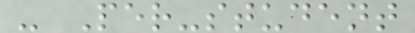- Per-student
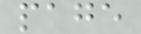page
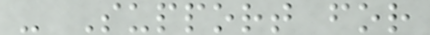- Support for
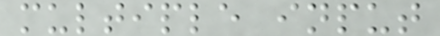multiple input
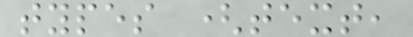types (text,
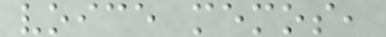voice memos,
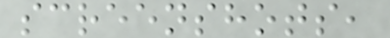screenshots,
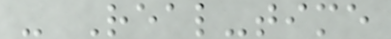- Real-time
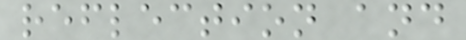reflection and
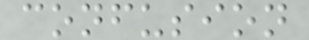confusion
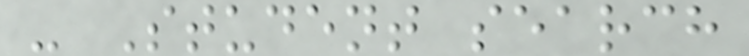- Student search
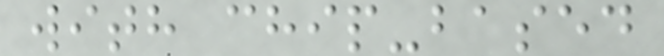with chip-based
